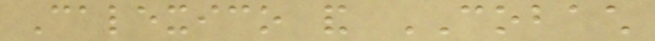Calexico and COBACH
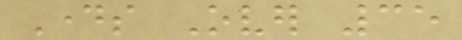Days Over 35
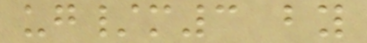ug/m3 by
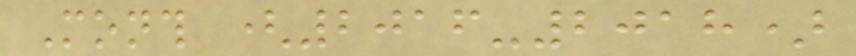Month (2016-2018)
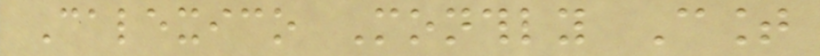Calexico Monthly Count
